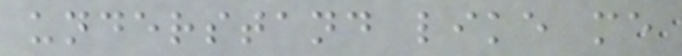understand like me
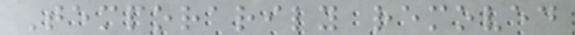Temporarily removed
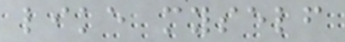like myself
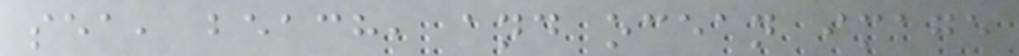sea, beach, and ocean image
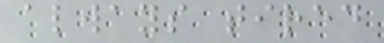always tired
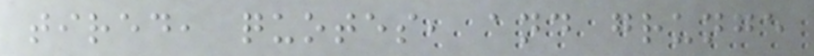tired, quotes, and grunge
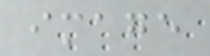image
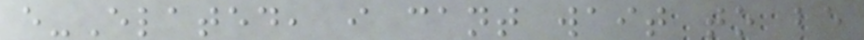e-Elated, i cant wait to be
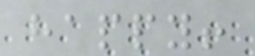happy!
